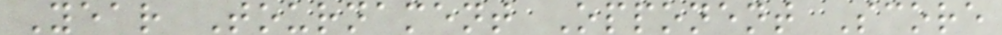Year Tournament Opponent Score
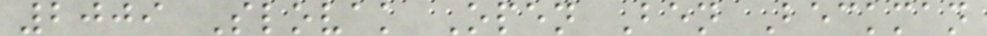2009 Slovak Open Ben Beckman
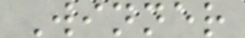Winner
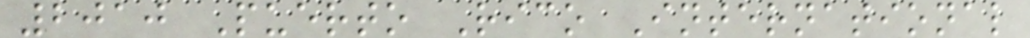2010 Puerto Rico International
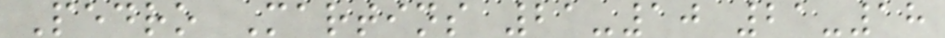Pedro Martins 21-10 21-18
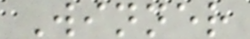Winner
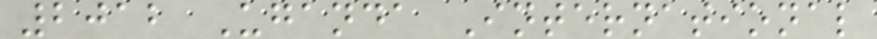2012 Uganda International
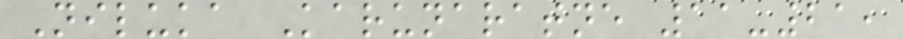Niluka Karunaratne 11-21,
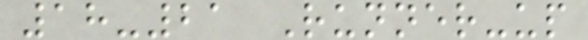18-21 Runner-up
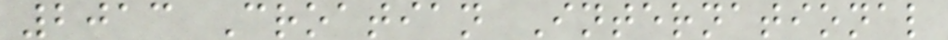2013 Croatian International
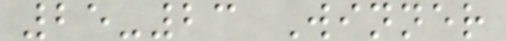25-23 Winner
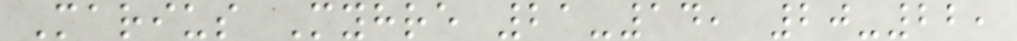Marius Myhre 21-14, 20-22,
